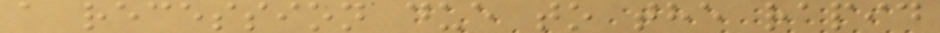a recession due to the rapid
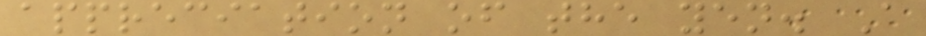appreciation of the yen. A
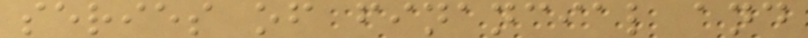series of financial and
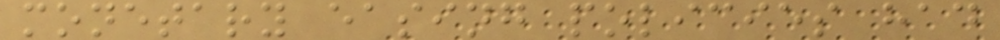monetary easing policies had
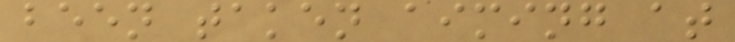been taken aiming at
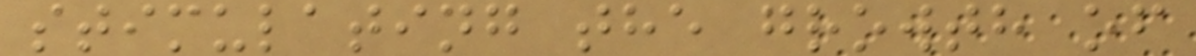stimulating the growth of
